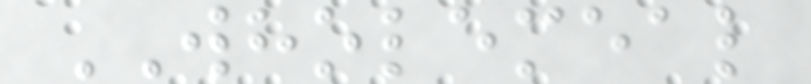WHOLEMEAL
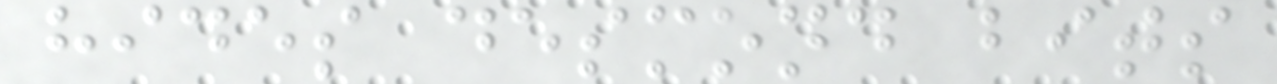hides desmond bits
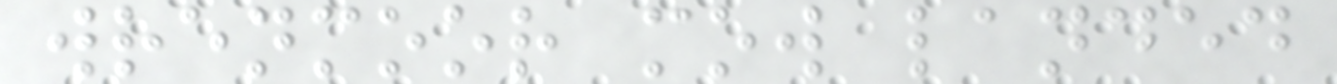wrenmoor mow landed
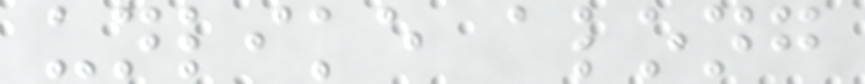unlike along
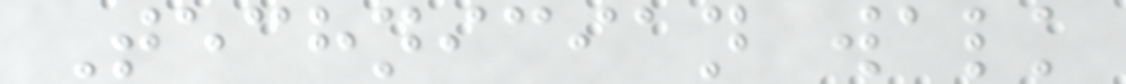Technician walk
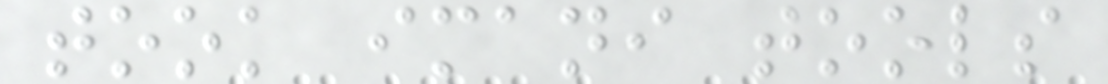took imani tools
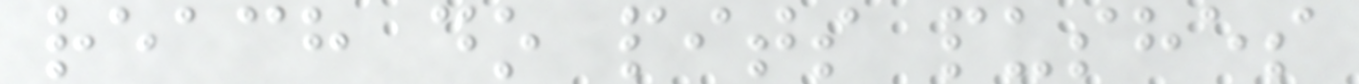reach do pits pushes
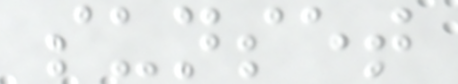sunset
